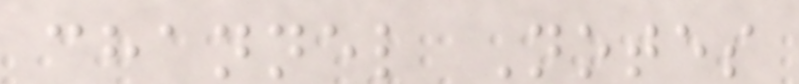channel Notes
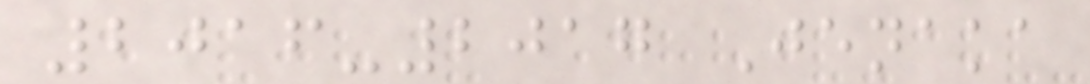2016-2017 Jenaka
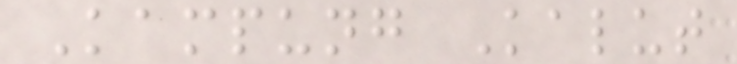Kampung Kalut
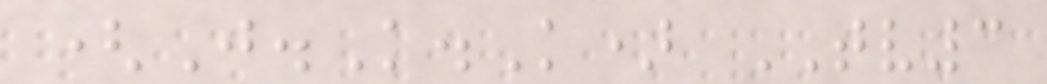(J.K.K) TV3
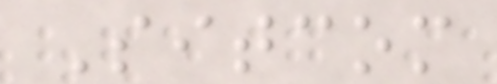Sitcom
